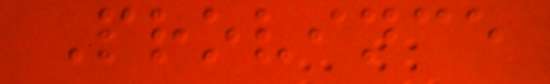Province
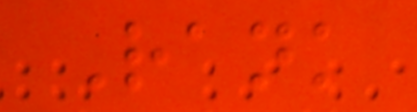Rank
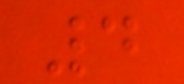4
